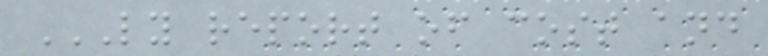LY REPORT OF COST AND
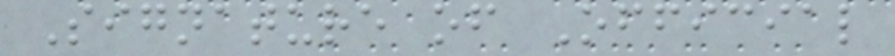Signature of Official
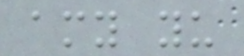amy yu
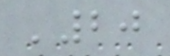'20
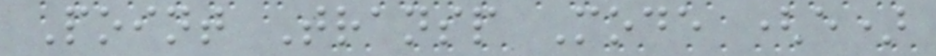Point Transp Mode (e)
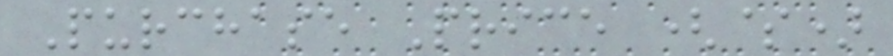Purchase Price ($)
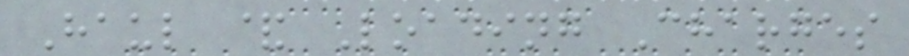Haul & Loading Charges
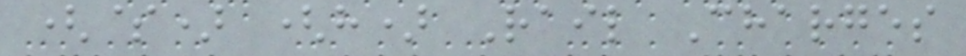($) (h) Rail Charges
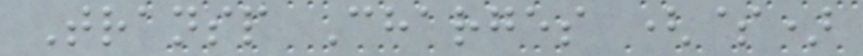Transp Charges ($)
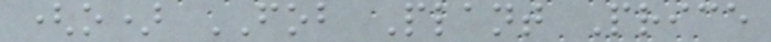(o) FOB Plant Price
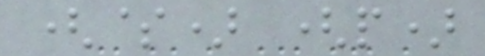($) (p)
